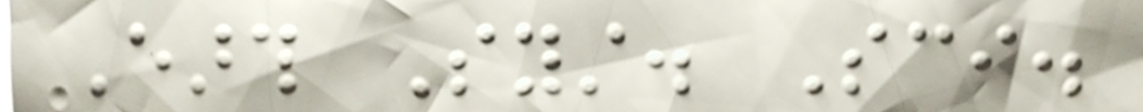Earth Syst. Sci.
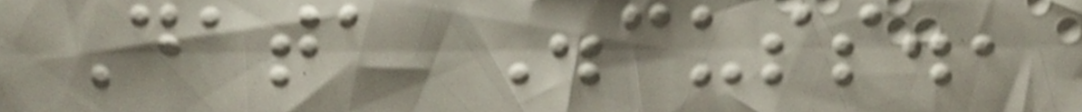Data Discuss.,
